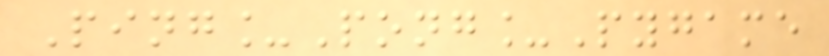Ping_Pong_Pygame
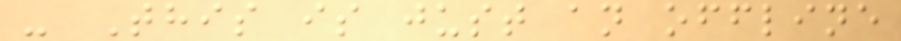- This is just an offline
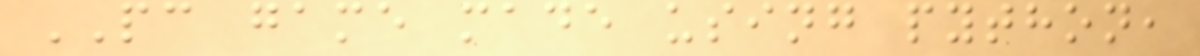PC game made using python,
